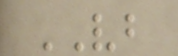VB
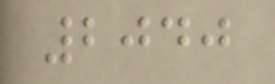2040
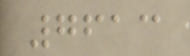7613
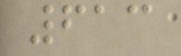613
